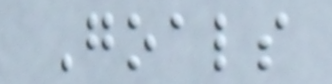Goals
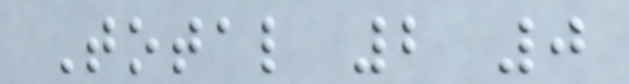Total 2 0
